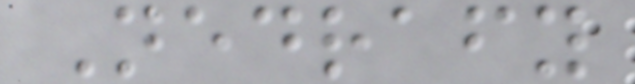Nedrafy
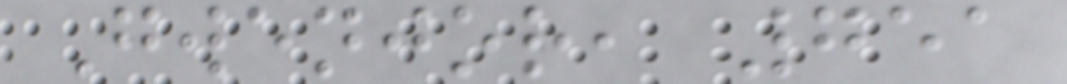Gwenjor, 751
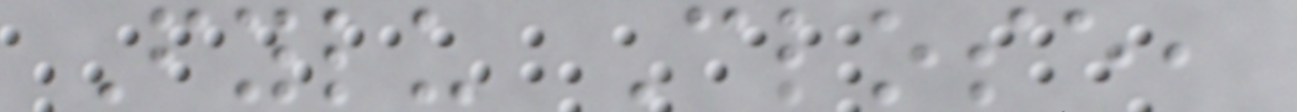Fylu Close,
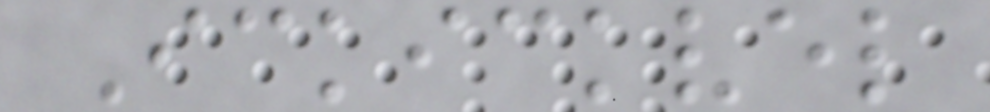Ickickvel
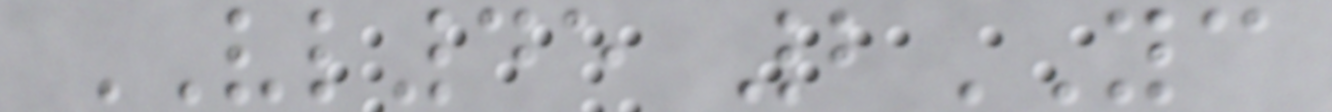VL45 2YC
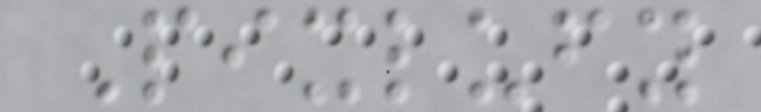Pixlufy
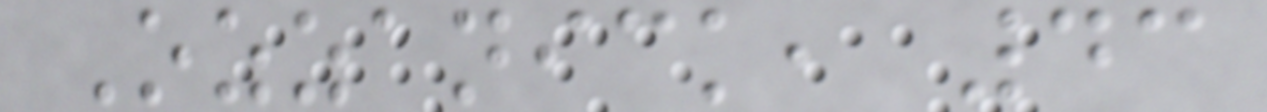Ozzanick, 43
